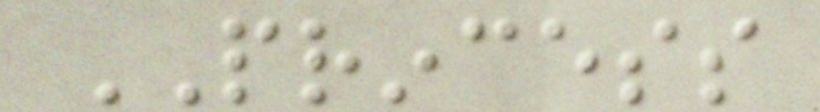PRINCESS
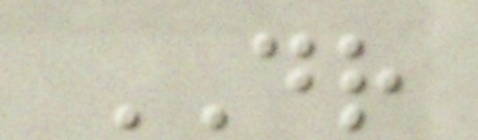DR
